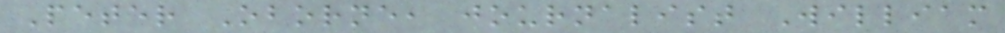Peter Oborne, journalist William
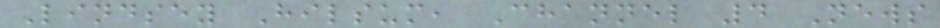Lindsey Hilsum, Channel 4 News
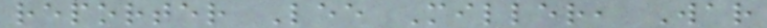reporter Lee Miller, War
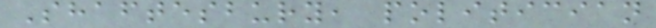Shaftesbury, politician
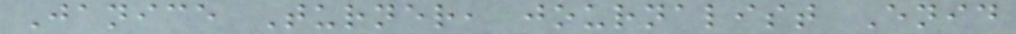Janice Turner, journalist Enid
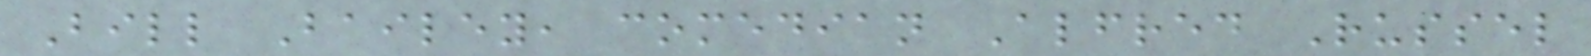Bill Bailey, comedian Alfred Russel
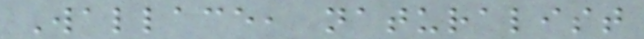Wallace, naturalist
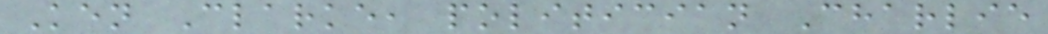Ken Clarke, politician Charlie
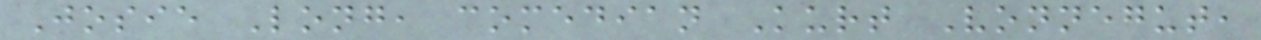Josie Long, comedian Kurt Vonnegut,
